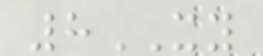8XY
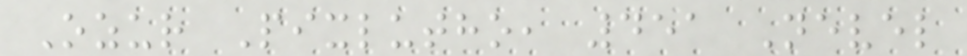Ozur Pixlutho, 451 Nevel
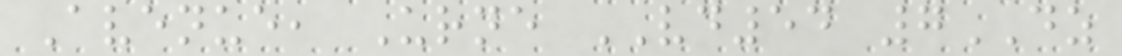Avenue, Urne VD54 7DZ
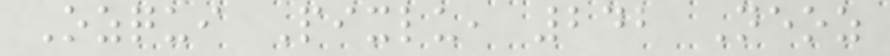Ozqui Pixlu, 242 Neoz
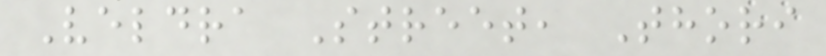Veldra Street, Thori
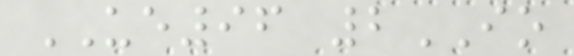UE96 2IO
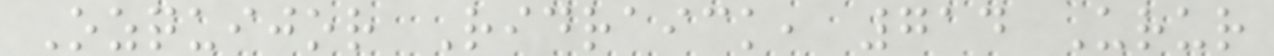Ozquijor Ridraick, 714 Urur
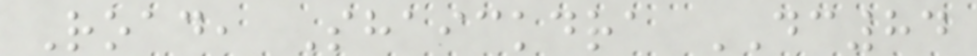Road, Shaickdra DC84
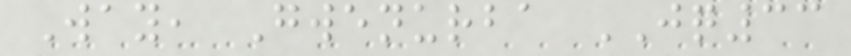Way, Gwenurba JQ33
